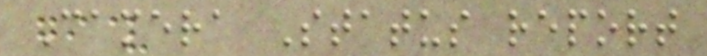Camera Status report
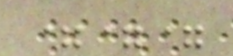===
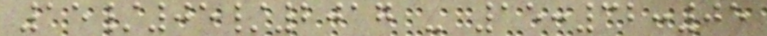15/05/2017 - 15:32:05
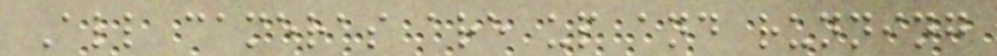All cameras are up and running
